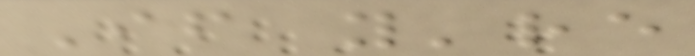If you're
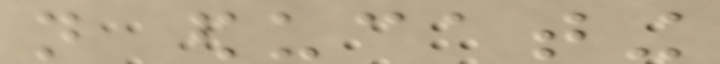not educating
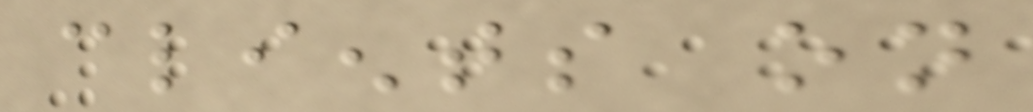clients on
